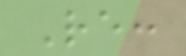Re:
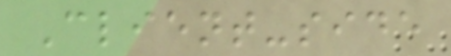Client-side
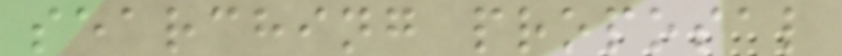searching proposal
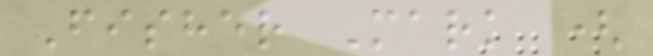Fisher Mark (
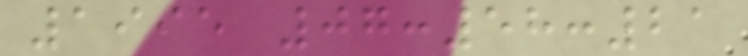1995 07:58:21
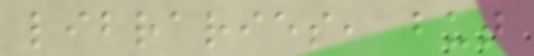libraries, but
